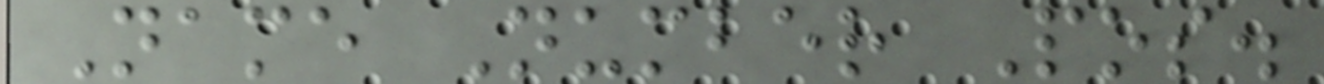Name Number Pos.
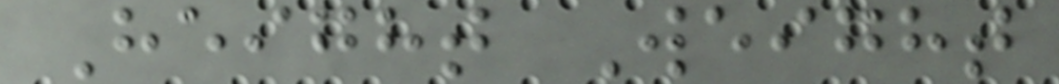Height Weight
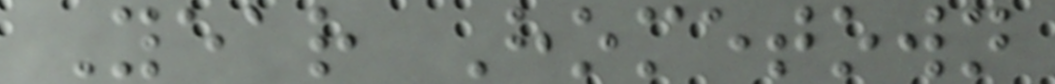Year Hometown
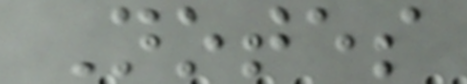Notes
